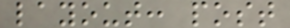layout: post
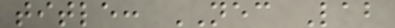title: NEC Lab
